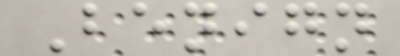Benign
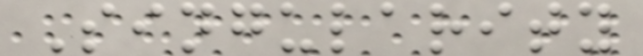Singularity
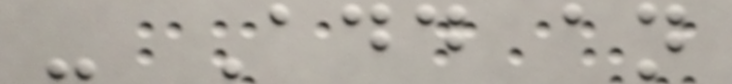- Add an
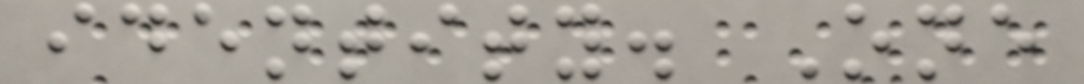identity. One
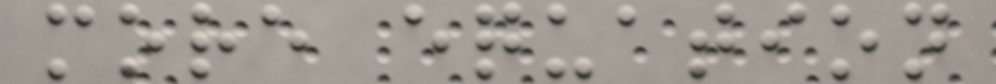more equation
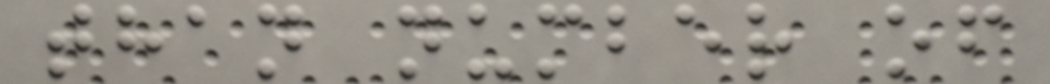than number of
